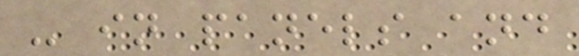- in panels and
